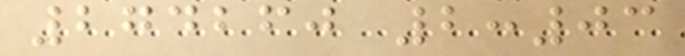274260 2:03
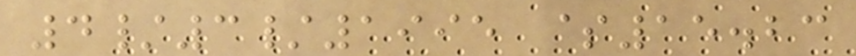4/3/1995 $15.23
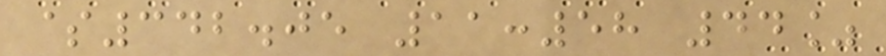$342.05 11:58 44%
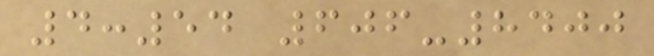4:54 606-8400
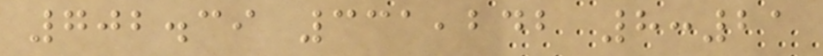702.39 331,242 8:21
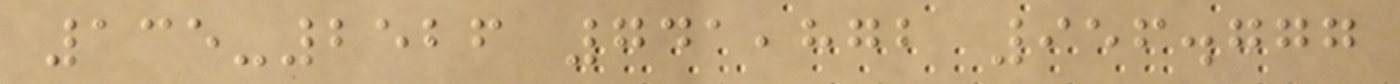135-2526 741,872 956.777
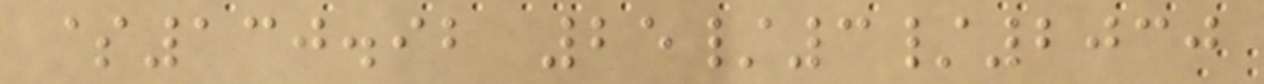$130.92 25/3/2030
